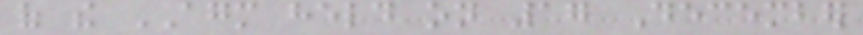of the AGM held on 17 December
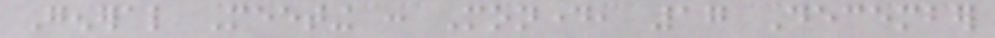General Meeting : Monday, 17 December
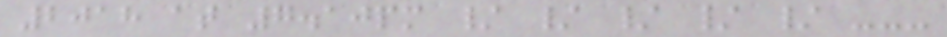2018 at 7.10pm / / / / / ---
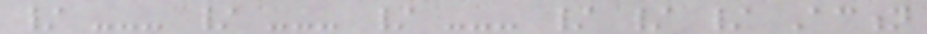/ --- / --- / --- / / / Action
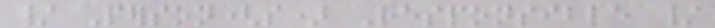/ Person(s) Responsible /
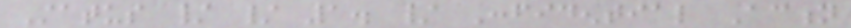Status / / 1. / Confidential Action
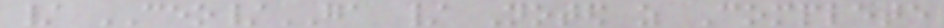/ CEO/GA / Noted as Complete
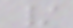/
